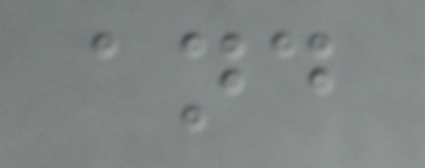and
